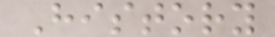History
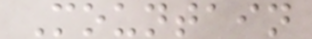Mountain
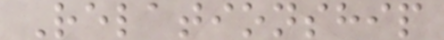Relationship
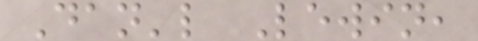Dan'l Lewin,
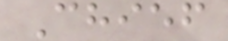Chief
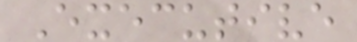Executive
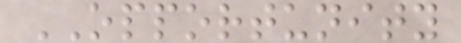OPPORTUNITY
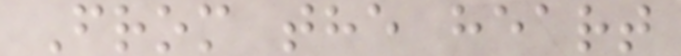From the heart
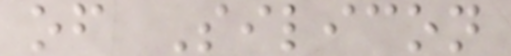of Silicon
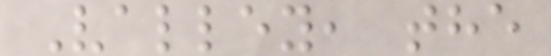Valley, the
